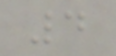4
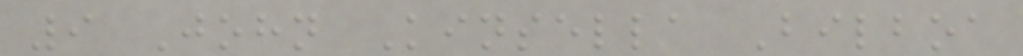9 John Kinsella Bilboa
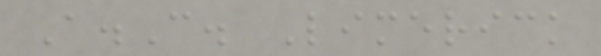A.C. Limerick
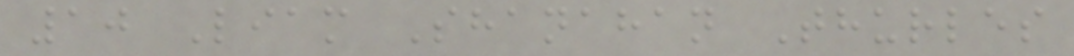10 Liam Shanahan Thurles
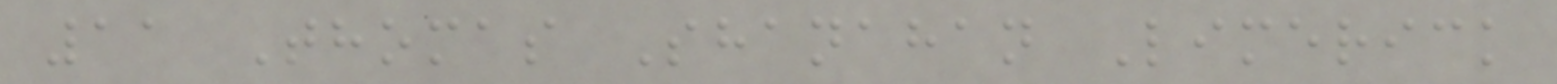11 Thomas Shanahan Limerick
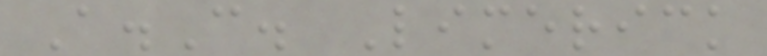A.C. Limerick
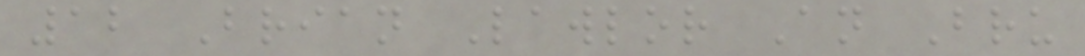12 Brian Lawlor An Bru
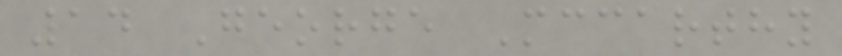14 George Mccarthy
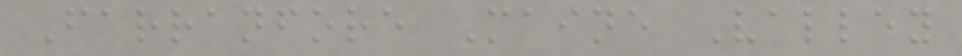Farranfore Maine Valley
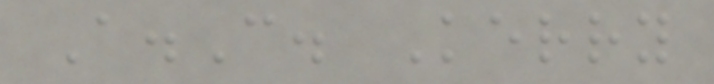A.C. Kerry
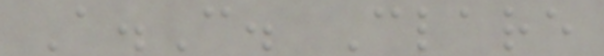A.C. Clare
